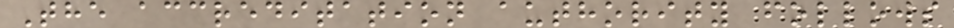The accreditation authority follows
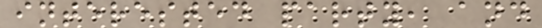interested party, and
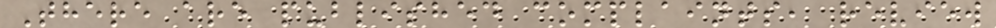There are published complaints, review
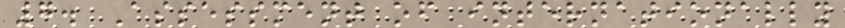7. Assessment of internationally
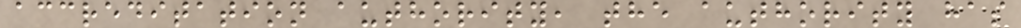accreditation authority, the authority has
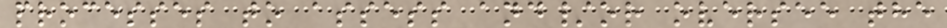processes to assess and/or oversee the
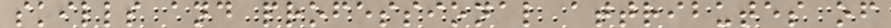skills and professional attributes of
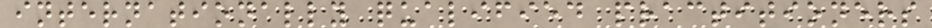internationally qualified practitioners
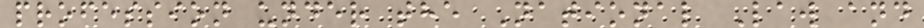profession under the National Law and
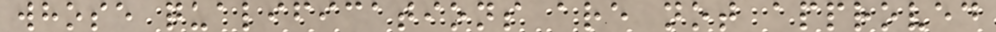whose qualifications are not approved
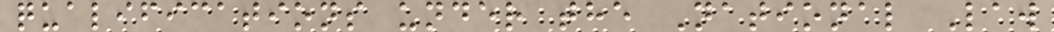qualifications under the National Law
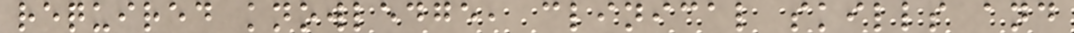required knowledge, clinical skills and
